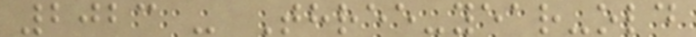2023 - Three-year-old
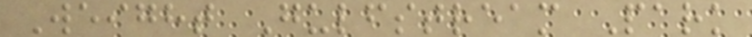Weight Gulfstream Park
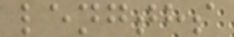lengths
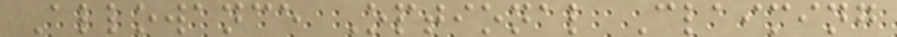Allowance Optional Claiming
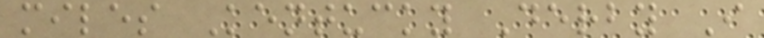miles Kentucky Derby I
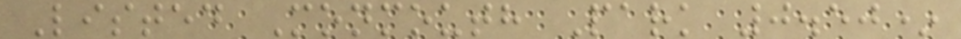Listed Monmouth Park 0.50*
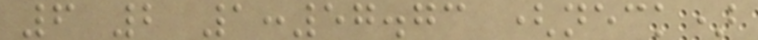6 2 1:57.73 (neck)
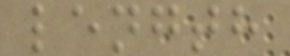length
